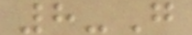8-G
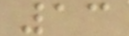13
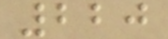220
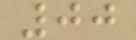00
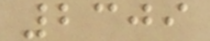2309
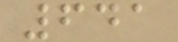641
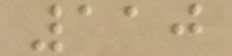110
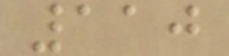110
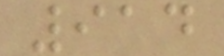914
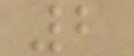2
